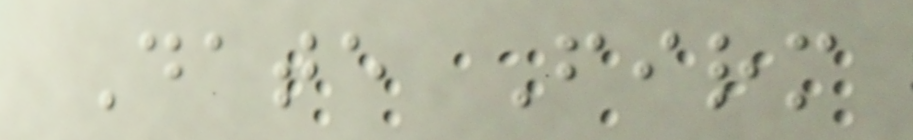Date Firm
